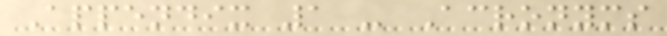Appendix 1 - Acronyms
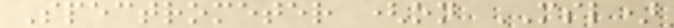Spectrometer (on MSL)
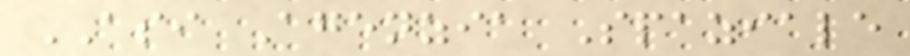ASI Agenzia Spaziale
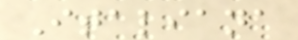Italiana
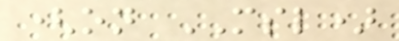(on MSL)
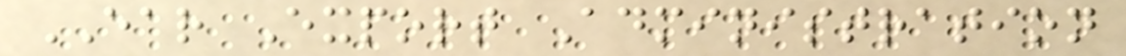EAR Export Administration
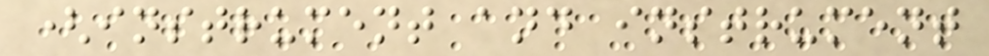(instrument and instrument
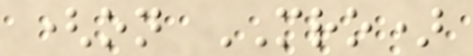(on MRO)
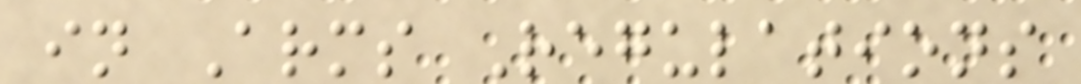in Arms Regulations
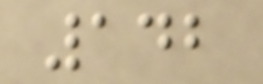142
